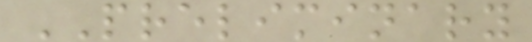PRELIMINARY
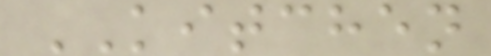KITCHEN
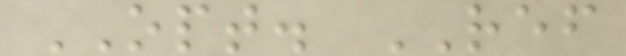OPT. REF
